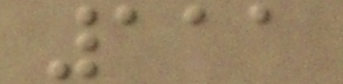111
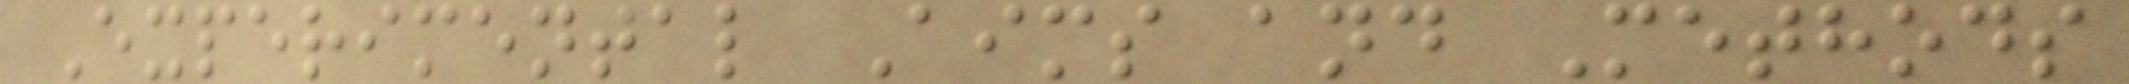Experimental Aims and Methods
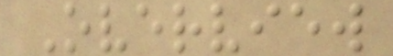Overview
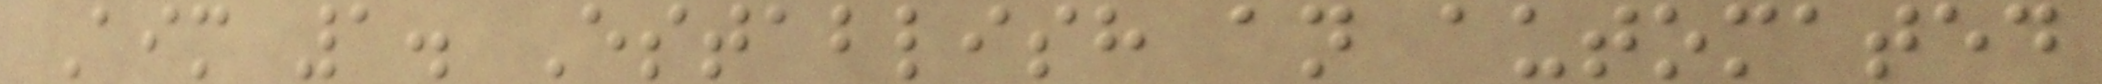Aim 1. Establish an automated
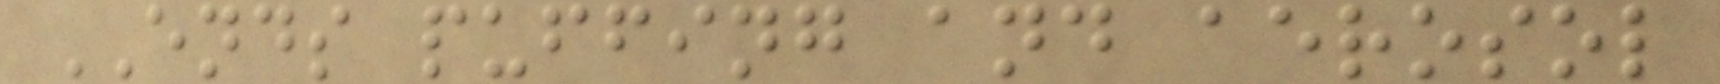ENDS puffing and aerosol
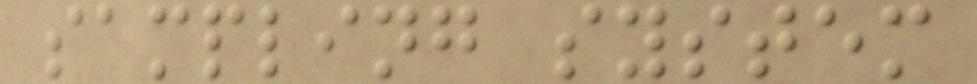sampling system
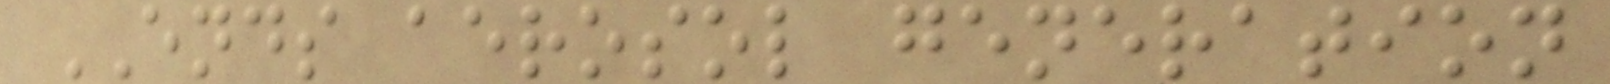ENDS aerosol generation
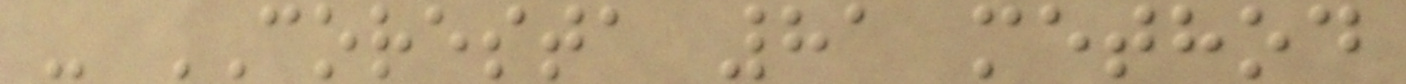- CORESTA 81 method
